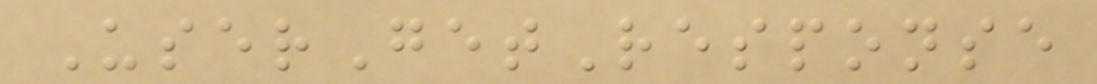UserGetResponse
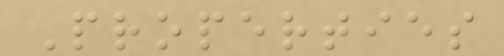Properties
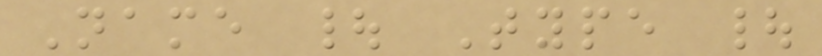Name | Type |
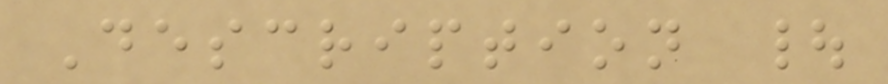Description |
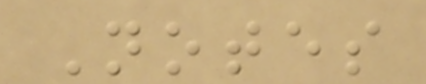Notes
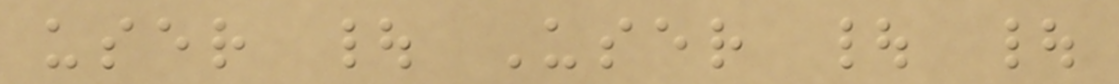user | User | |
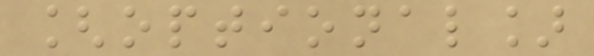[optional]
